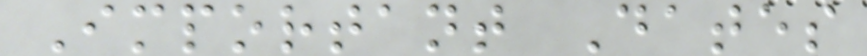Important Dates
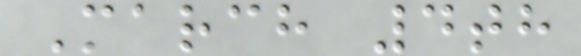March 4th
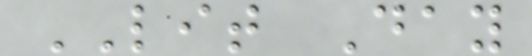LIT Day
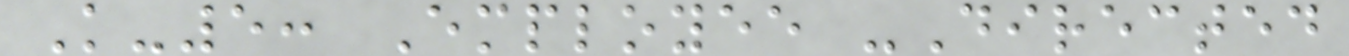K-5: Employee -Directed
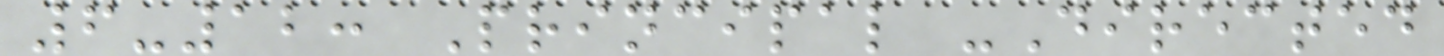6-12: Principal -Directed
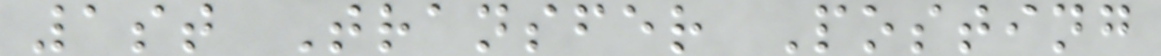1st Transfer Posting
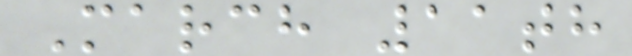March 11th
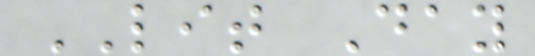LIT Day
